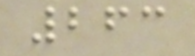263
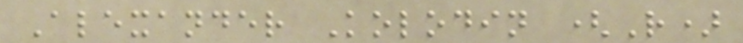Alexander Kolodin (R)
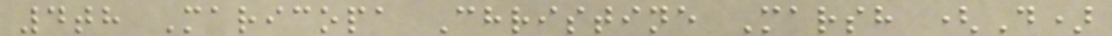4th Maricopa Christine Marsh (D)
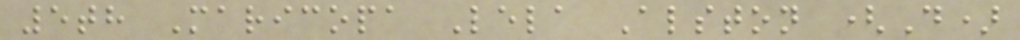5th Maricopa Lela Alston (D)
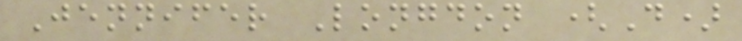Jennifer Longdon (D)
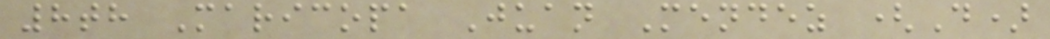8th Maricopa Juan Mendez (D)
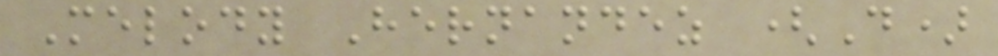Melody Hernandez (D)
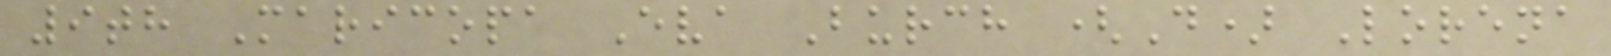9th Maricopa Eva Burch (D) Lorena
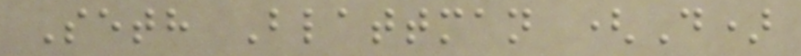Seth Blattman (D)
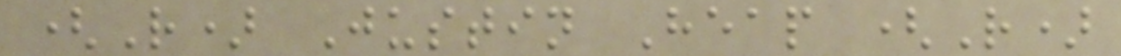(R) Justin Heap (R)
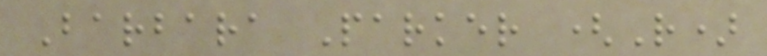Barbara Parker (R)
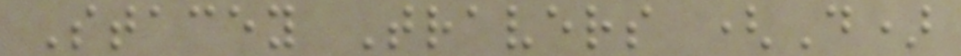Stacey Travers (D)
